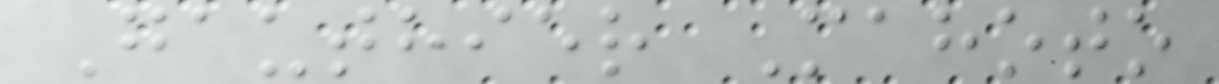Gauthier Mahoto
